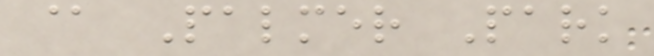@ Palmer Park
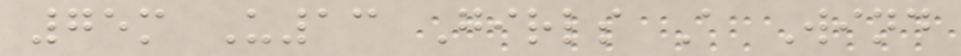75m U13 Girls A Wind
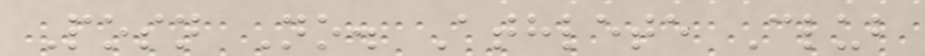Posn No. Athlete Club
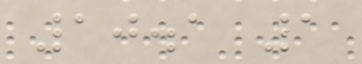10.1 1
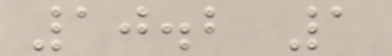10.2 1
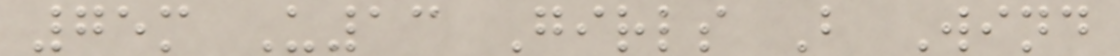75m U13 Girls B Wind
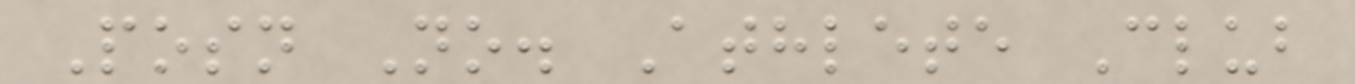Posn No. Athlete Club
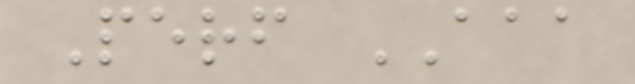Perf AAA
